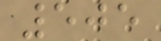505
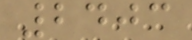2403
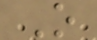O
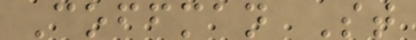Coffman St
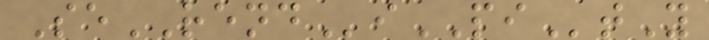SeRENDiPItY
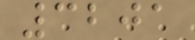3201
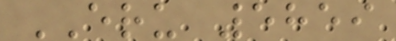ERU 5859
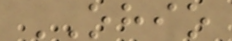OHIO
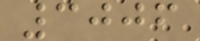3006
